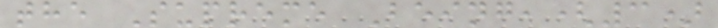the Supreme Being,(3)
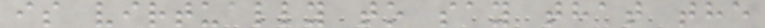is virtually to say that the
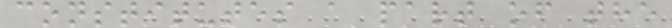constitutes a part of the
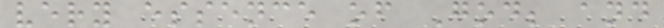very essence of God; and
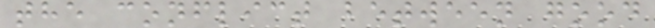the conflict between good
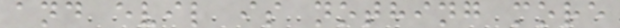and evil is nothing more
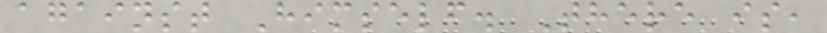against Himself. There is,
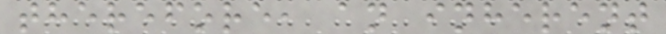therefore, an inherent
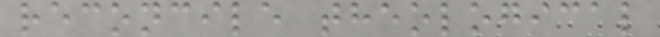reconcile theological
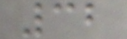32
